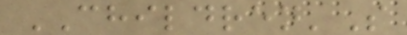CHILDREN'S
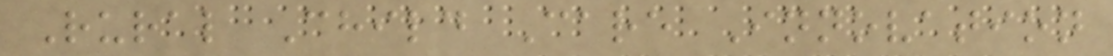Rural Child Care Innovation
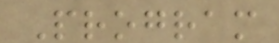Program
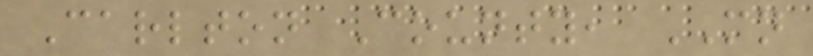Carlton County, MN
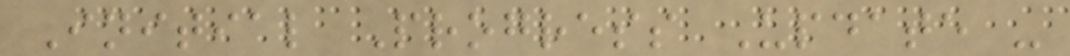Initial Progress Update -
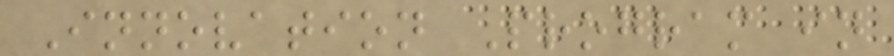Innovation Program in
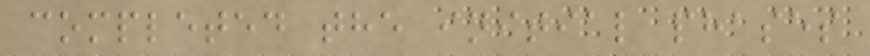completed the initial phases
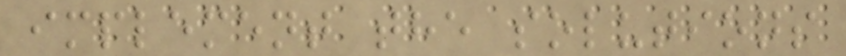implement the solutions
